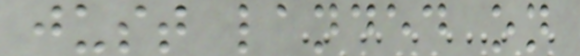just landed on
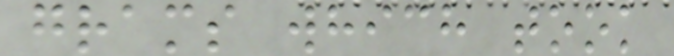grams which took
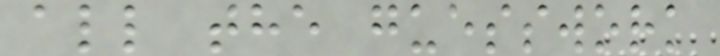all the guesswork
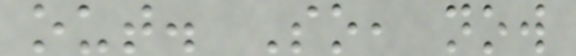out. So, now
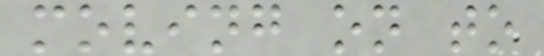moving on to
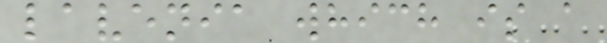lavenia which is a
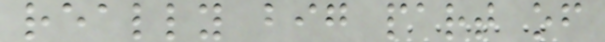really big part of
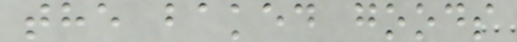the baked goods
